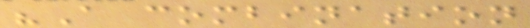"A combination
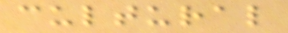cultural
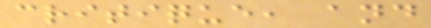critique, and
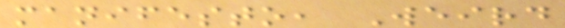manifesto, Weird
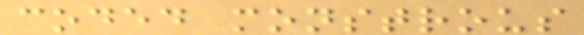coded monstrous
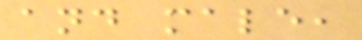and male,
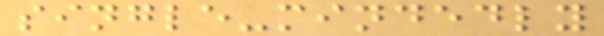single-mindedly
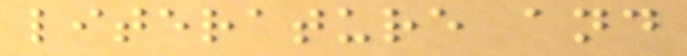literature and
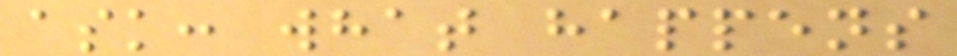ask: what happens
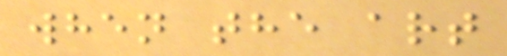when the art
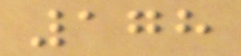178
